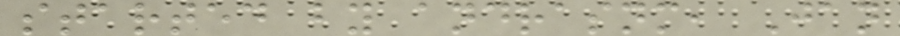started by andrasnm, Jan
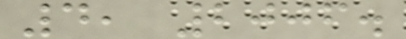4, 2006.
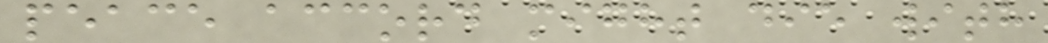peace accord might die with
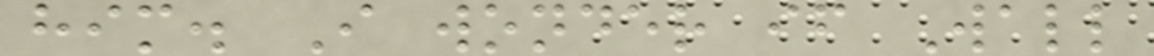him. I wonder if Wall
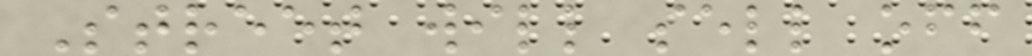Street will sell off
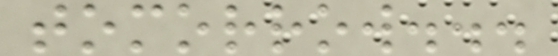tomorrow...
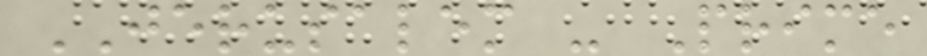JERUSALEM - Prime
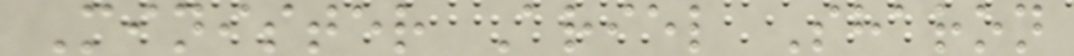Minister Ariel Sharon
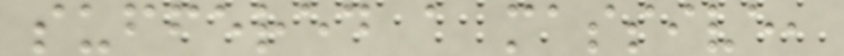suffered a massive,
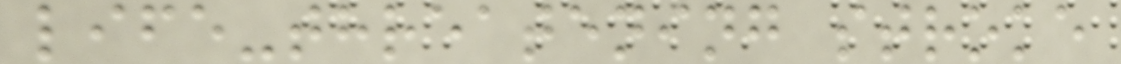life-threatening stroke
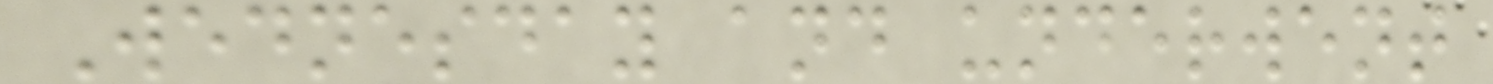Wednesday and underwent
